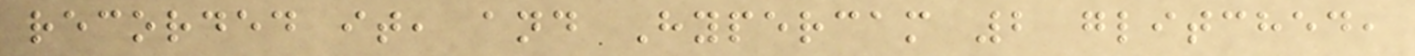recorded it, and Hypercam 2 glitched,
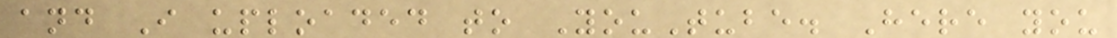and I uploaded to YouTube. Here you
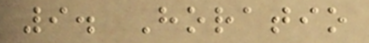9. Horatio
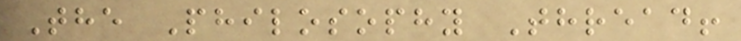The Philosophy Thread!
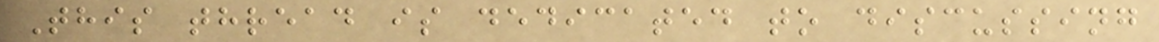This thread is dedicated to discussing
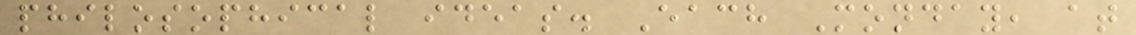philosophical ideas. Each Monday, at
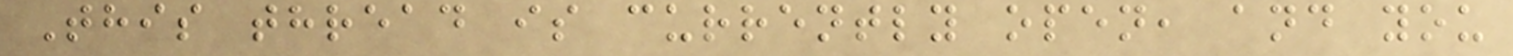This thread is currently open, and you
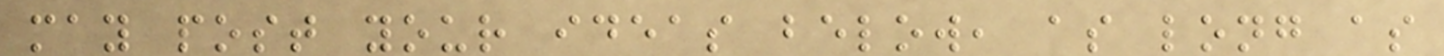may post your ideas below, as long as
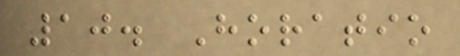10. Horatio
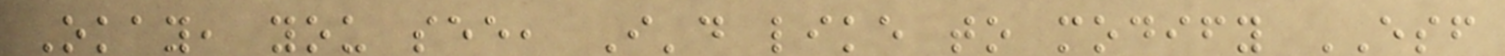Okay, you see, I'd like to modify ESF
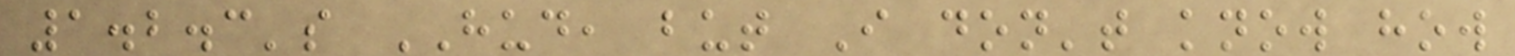1.2.3's HUD, but I don't know how
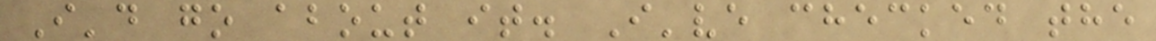I'd go about it. I've checked the
